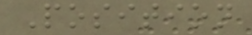Position
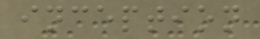inception
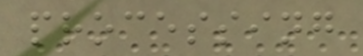processing
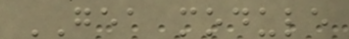GEA module
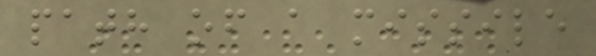path of a missile
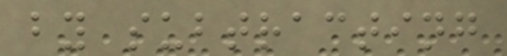by subtracting
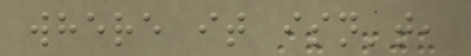where it isn't,
